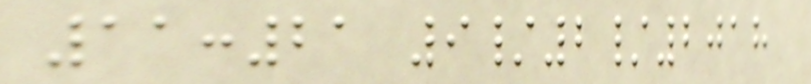11:21 9/2/2018
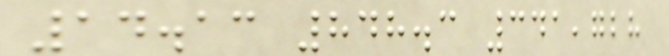14.13 848.3 341,728
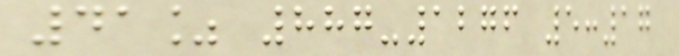41% 887-1276 5:17
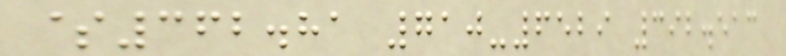$362.81 710-6529 392.513
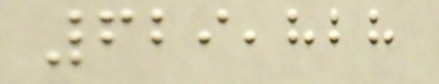629,828
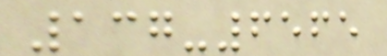137-6565
